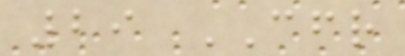29 CFR
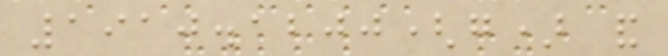1910.1200(g) and
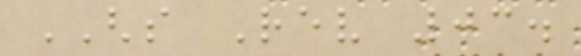GHS Rev 03.
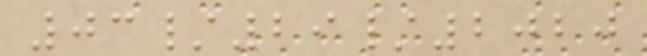03/29/2020
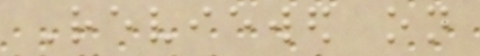Reviewed on
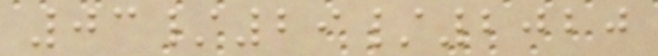03/29/2020
